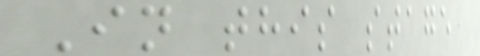In this stage
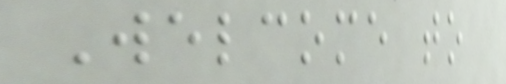Welcome to
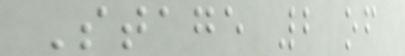Stage 2 of
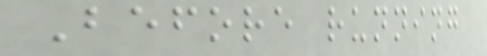Before running
